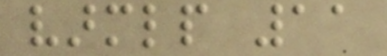varmlp 11
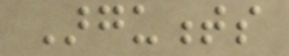Arguments
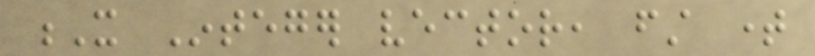X Integer vector, first time
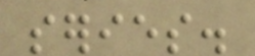series.
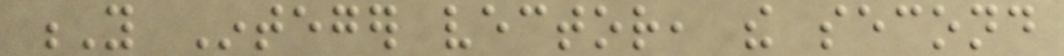Y Integer vector, the second
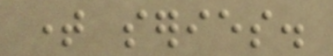time series.
